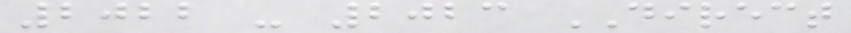2022 - 2023 DIRECT
